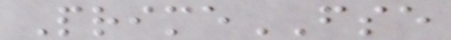PrimeFSE
